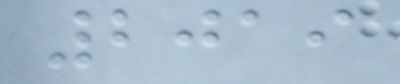2019
